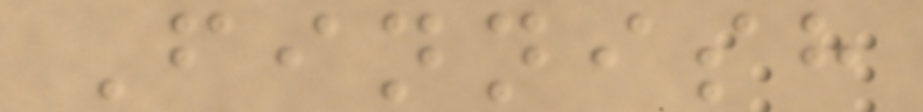Finnish
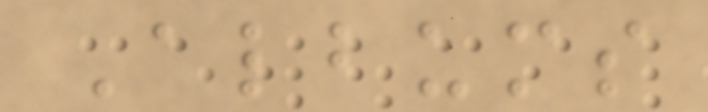Albums
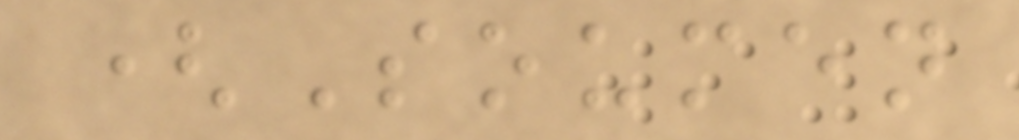(Soumen
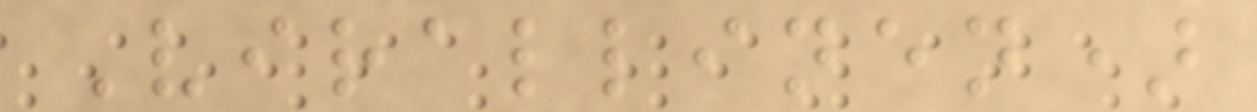Virallinen)
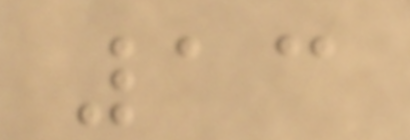13
